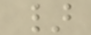}
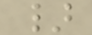}
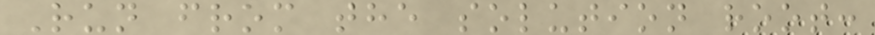Run from the solution root:
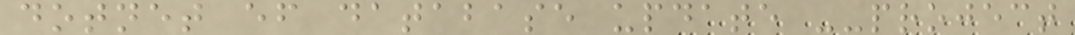dotnet ef database update --project
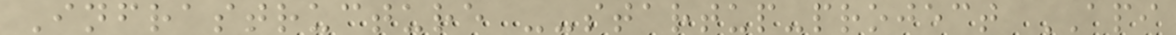Infrastructure --startup-project API
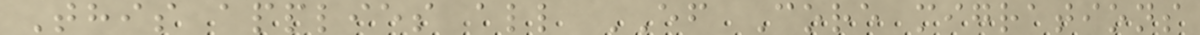This applies all EF Core migrations
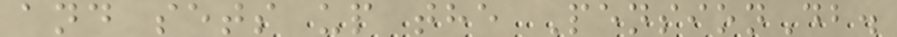and sets up the PensionDb.
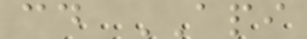cd API
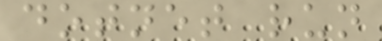dotnet run
